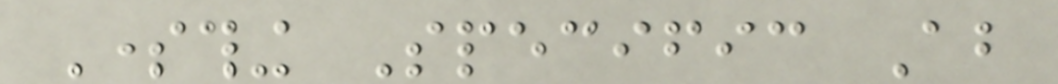Something Specific About
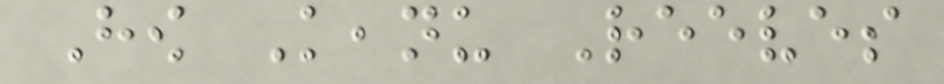How Keanu Reeves
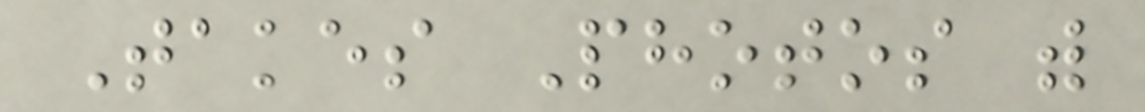Takes Photos with
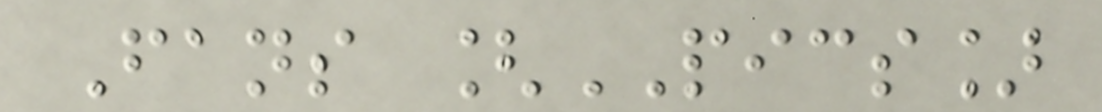Fans [PICS]
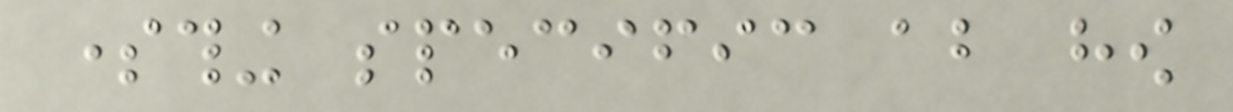something specific about how
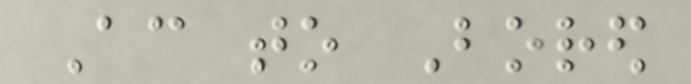According to Bored
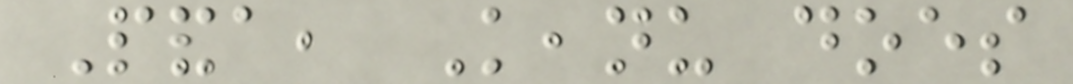Panda, Keanu does
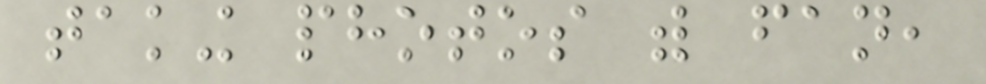taking photos with fan,
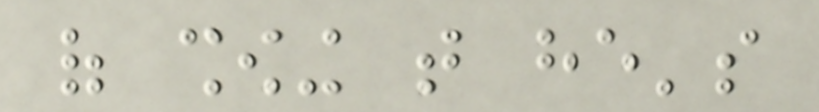of showing that he's
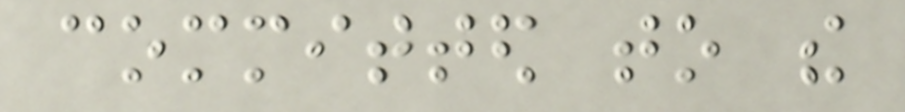committed to the
